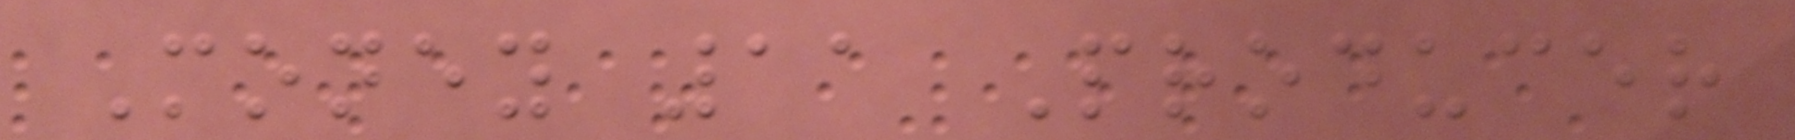Money 11 Producer
